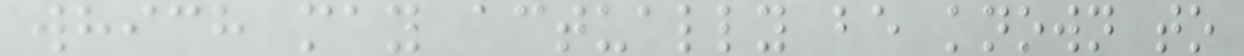which may actually be known to
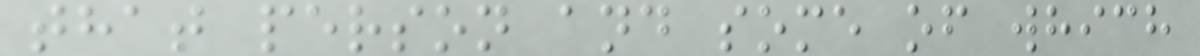that person and some of which
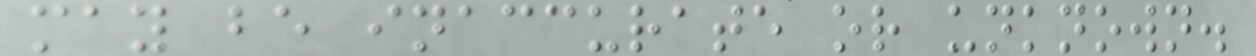may be inaccurate or unknown.
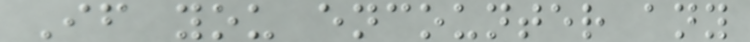If you encounter any
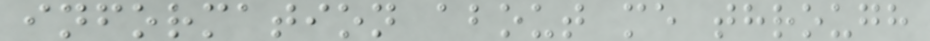information about me through
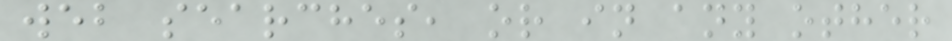web searches, or in any other
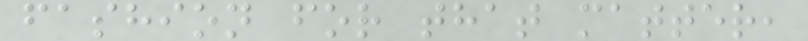fashion for that matter,
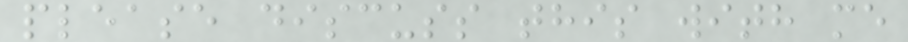please discuss this with me
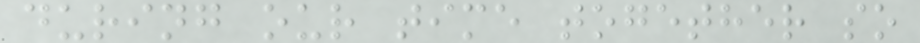during our time together so
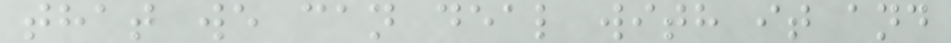that we can deal with it and
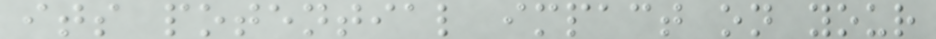its potential impact on your
